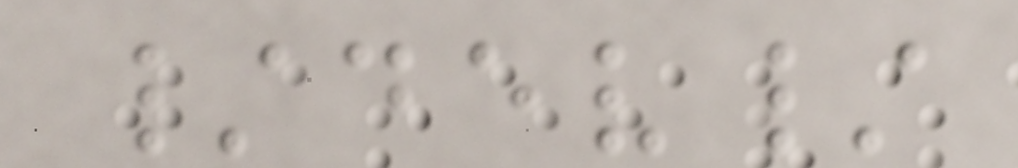/dev/
